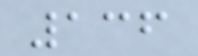136
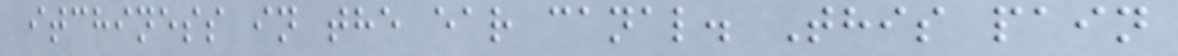itchiness in the ear canal. This pain
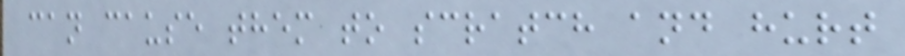can cause them to scratch and hurt
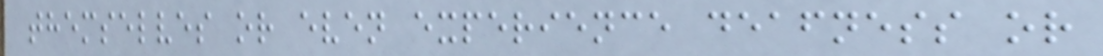themselves or even experience deafness or
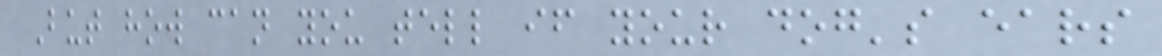But how can you tell if your dog's ears
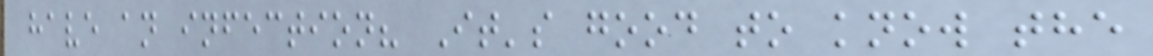have an infection? It's good to know the
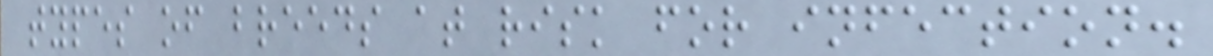types of breeds at risk for infection.
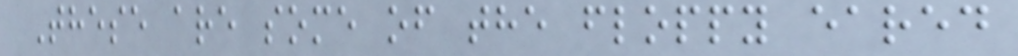These are some of the floppy eared
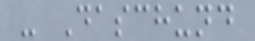- Daschund
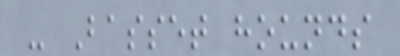- Basset hounds
